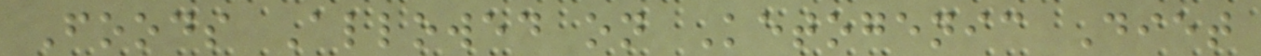Foods Allowed on Ketogenic Diet
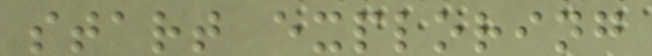start exploring
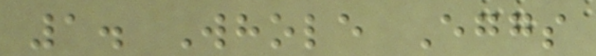1. Whole Eggs
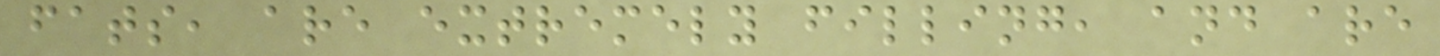fats, are extremely filling, and are
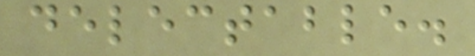delectable.
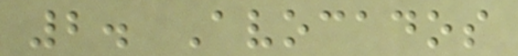2. Avocados
